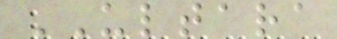ULTARA
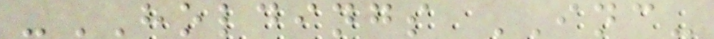-HOLDINGS INC-
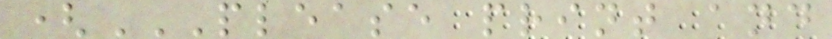(PLEASE PRINT AND
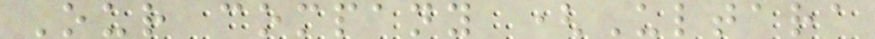Our company (Ultara
